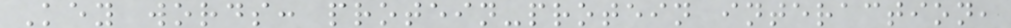Key words: protein-protein interaction,
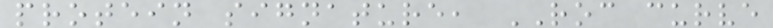protein signature, ROC curve
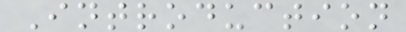Introduction
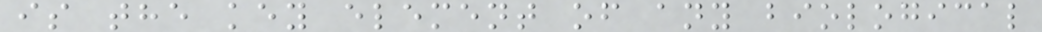is the key element of any biological
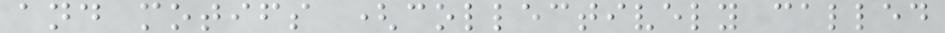and motifs (collectively called
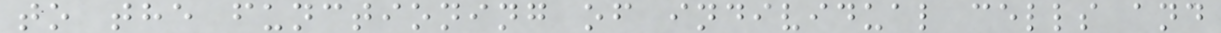to the functioning of individual cells and
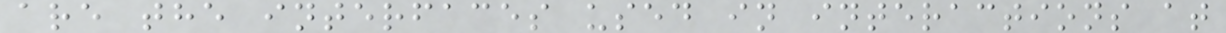are the interfaces used in interactions at
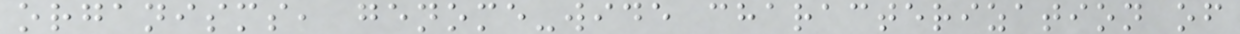organisms, genome-wide characterization of
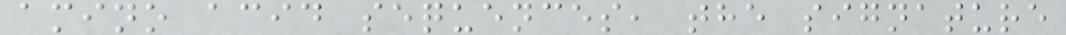amino acid sequences, the signature
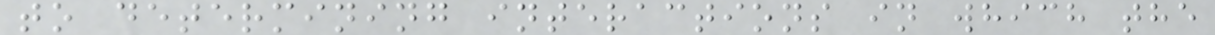to determining interactions in which the
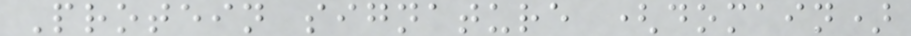Protein signature (domain)
